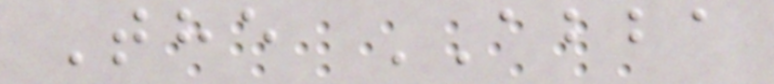The ABBA
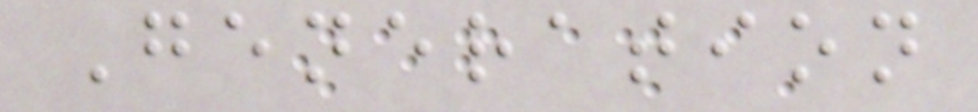Generation
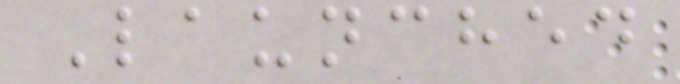Launched
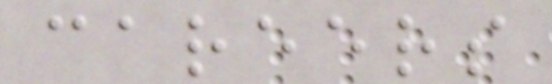careers
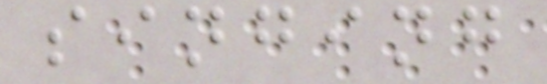singing
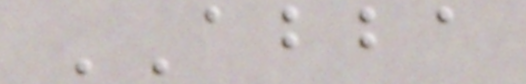ABBA
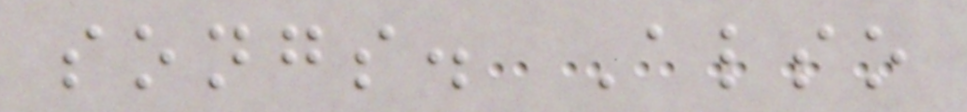songs. Also
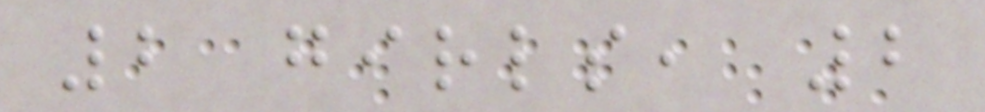2 girls, 2
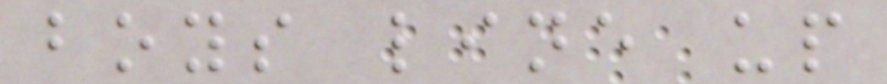boys line up
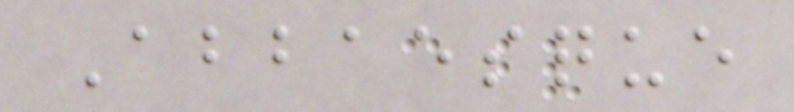Abbaesque
